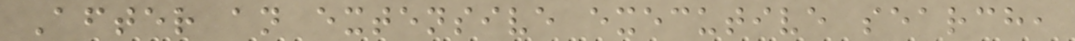After an extensive executive search,
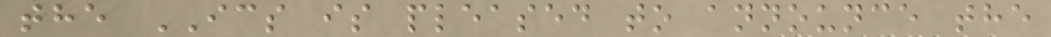the ICS is pleased to announce the
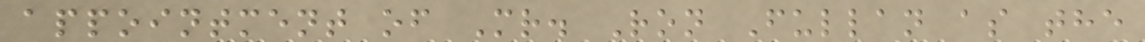appointment of Mr. Ron Fullan as the
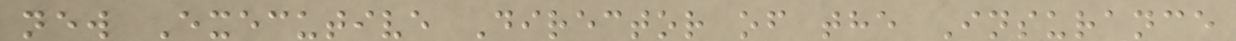new Executive Director of the Insurance
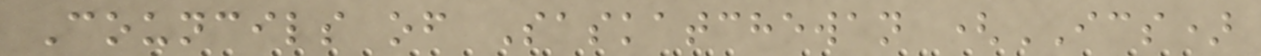Councils of Saskatchewan (ICS)
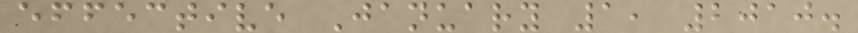effective January 1, 2010.
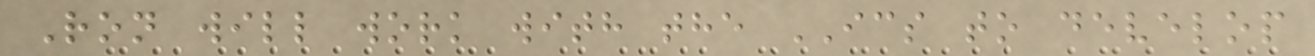Ron will work with the ICS to develop
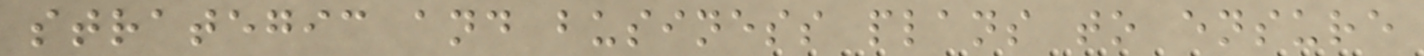strategic and business plans to ensure
